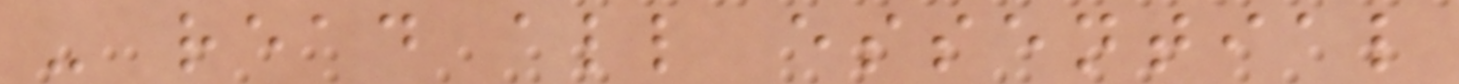- read all essential
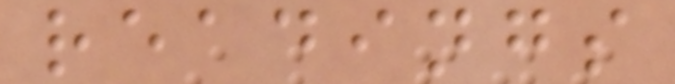readings
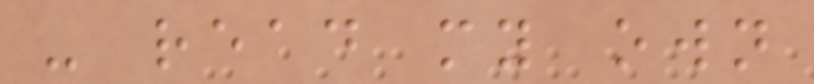- read my own
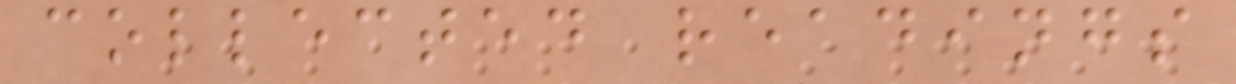collected readings
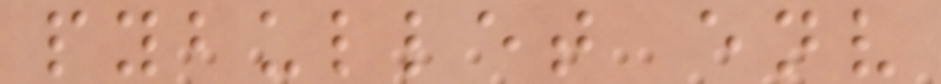pybullet env
